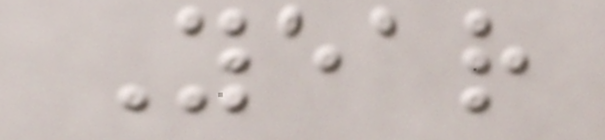Year
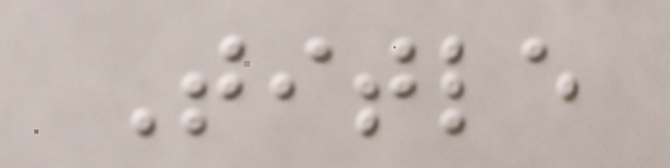Title
